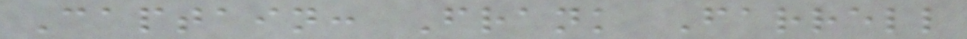Captain: Frank Farrell
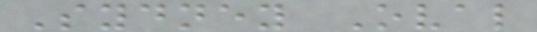Sydney Oval
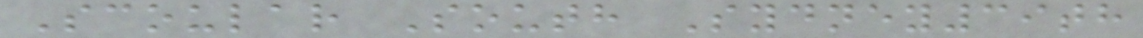Scoular South Sydney39th
